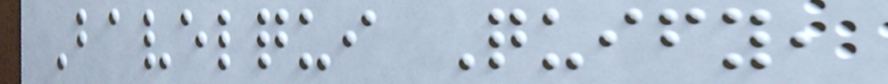Bavelqui Quify,
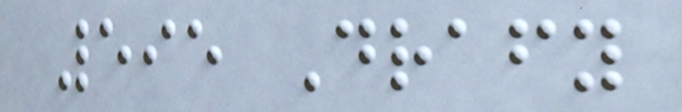595 Drafy
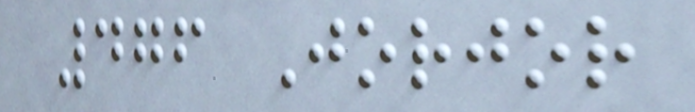476 Jorjor
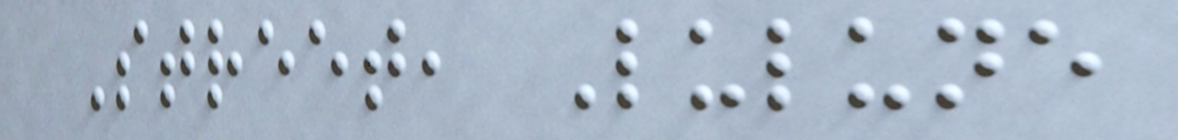Street, Lulune
